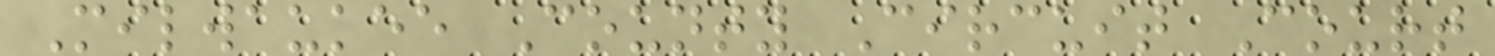Milwaukee County Circuit Court
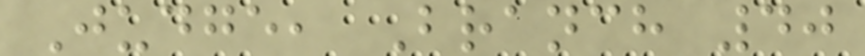Judge, Branch 40
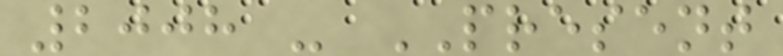2008 - PRESENT
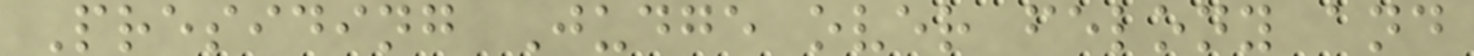Presiding Judge over felony and
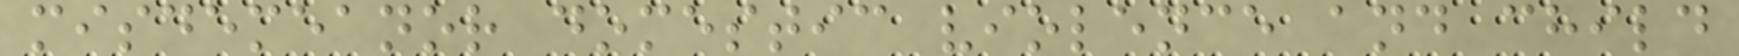misdemeanor domestic violence and child
